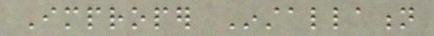Improper Installation
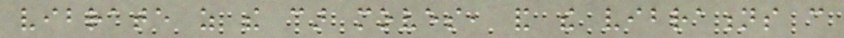vibrate as the car moves, and the vibrations can
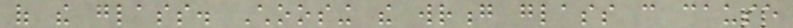of the glass. Choosing the wrong glass can cause
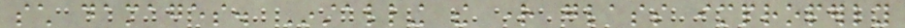such damages. Installing the right glass improperly
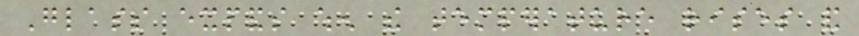Glass expands when the temperature rises and
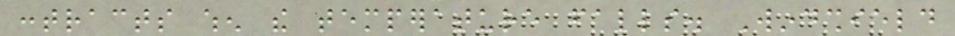contracts when the temperature falls. Windshield
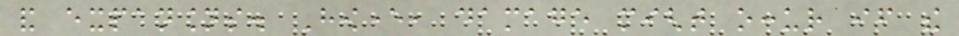and expansions. However, damage might occur if the
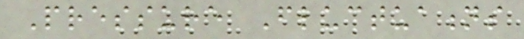Pressure Fluctuations
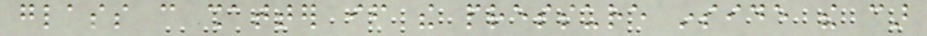glass can shatter if the pressure inside the car
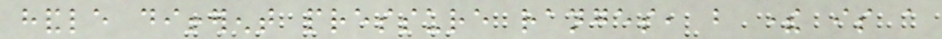handle different pressure ranges, but there is a
